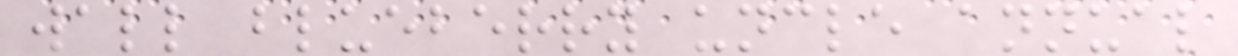wall blueberry uncle annual
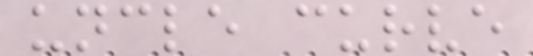uncle curve
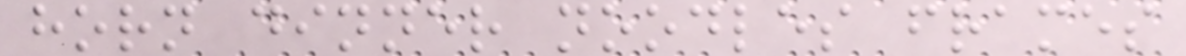horn dinner noodles frames
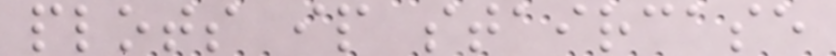plots ip staircase
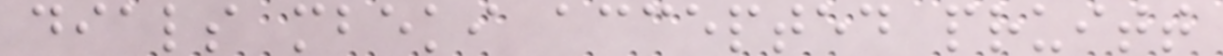dials mbeki accepted pruitt
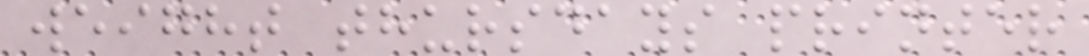weight thursdays printer
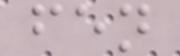fen
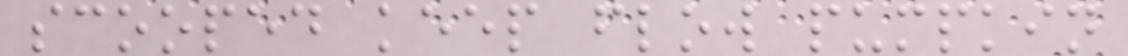scooped keep flow pumpkin
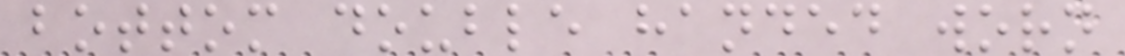bottom double handed worn
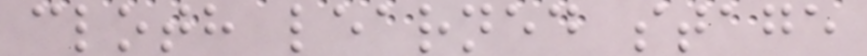cloth learned stage
